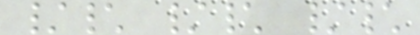/\ /\ /\
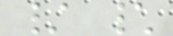/ \
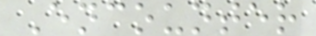Encounter
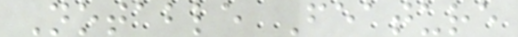Notable Feature
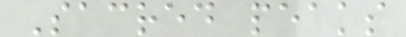Sacred peaks
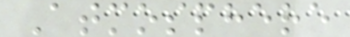Atmosphere
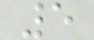5
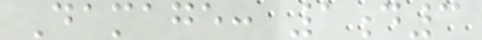Damage: 1d3
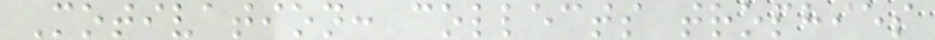Motivation: collects trophies
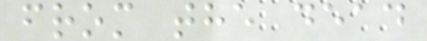from the dead
